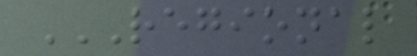REGIONAL
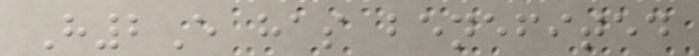H2E has benefited
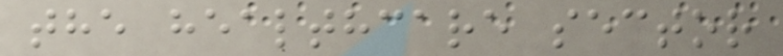the healthcare sector
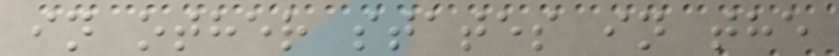in other states in the
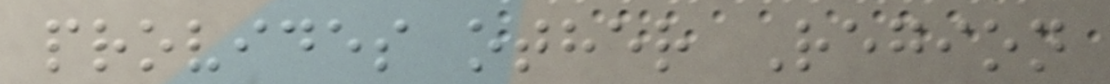provides other Region
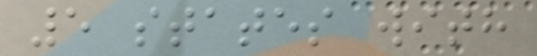5 states with
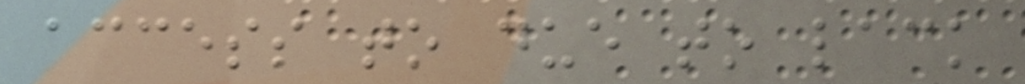access to due to lack
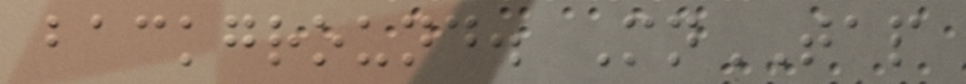background. MnTAP
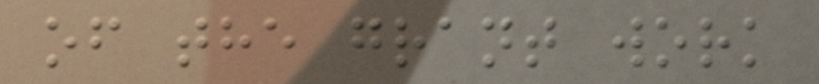of the grant work
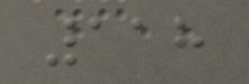118
